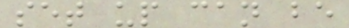set up can be
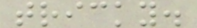tricky.
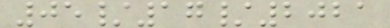05/17/2021
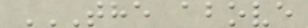THE ABOVE
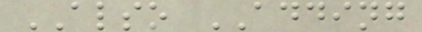ALSO ADDING
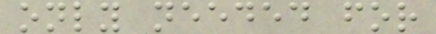only needed for
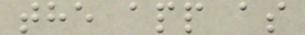the app as
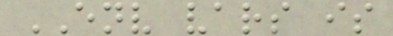ENV vars is
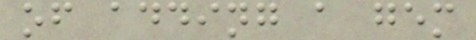of adding a gem
